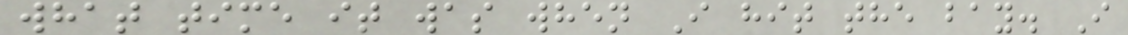what time it was when I hit the bay. I
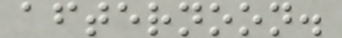afternoon.
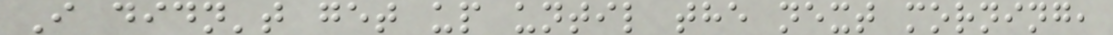I didn't get up until the next morning,
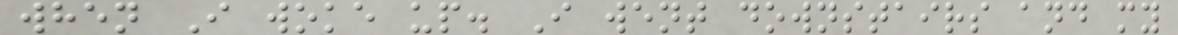when I woke up. I went downstairs and my
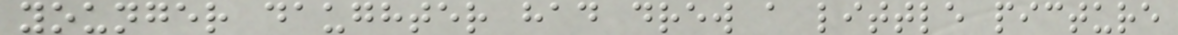younger daughter had drew a little picture
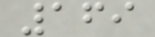169
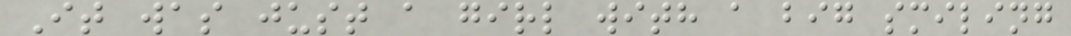It was just a girl with a big smiling
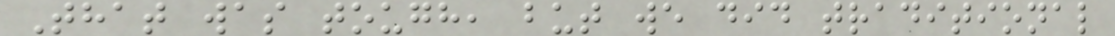That was tough, but we did traditional
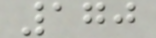170
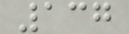137
